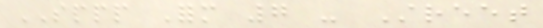SPPP Form 7 - Street
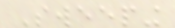Sweeping
